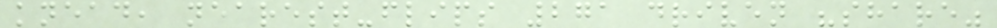knead, nearest-flips 271 driven "share"
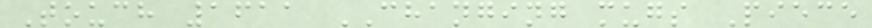Touch 1611 CHANGING mugs Piece
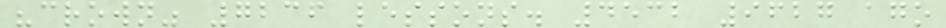"crown" 7236 lessons. 4532 9627 ago
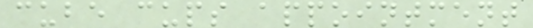cube cups appointment
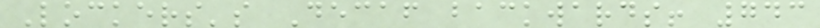Lockers's Decaf backwards! 743
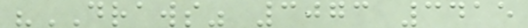"DRAWS" 3073 3415
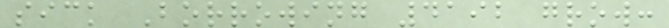sick Borrowing 4192 grow:
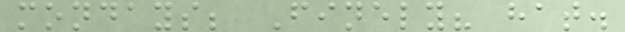mondays; Finely? hat.
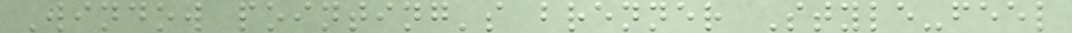Window pointing's brenner Style-feel
